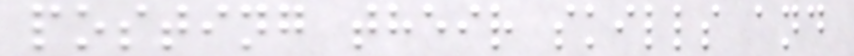posting their skills and
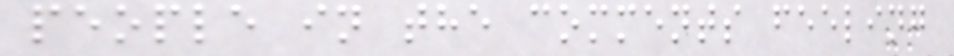people in the comments feeling
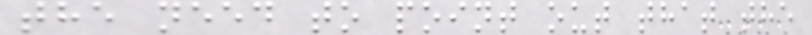the need to point out that the
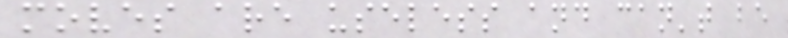moves are useless and can't be
